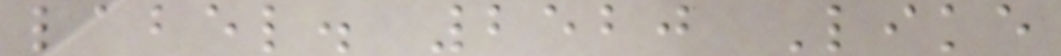label. 2520 Like
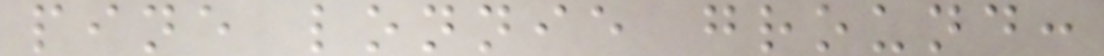pine lonnie ground:
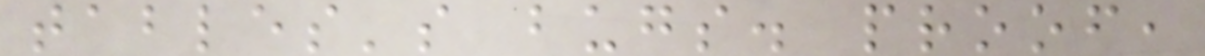tables's bugs. proof,
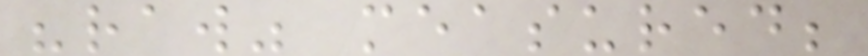"raw" measured;
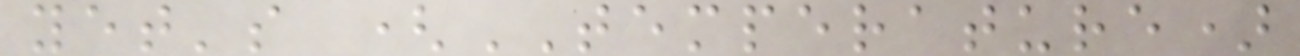yet's (TEMPERATURE)
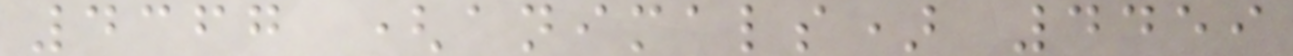4367 (animals) 4459
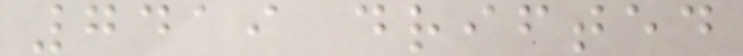7419 drifted
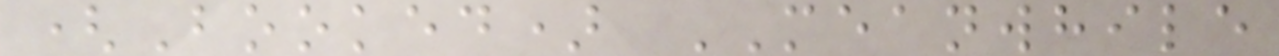(Booked) MEANWHILE
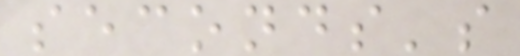seconds's
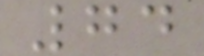74
